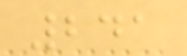241
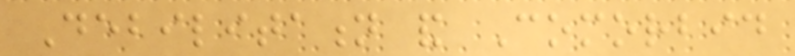Debilitation and Comorbid
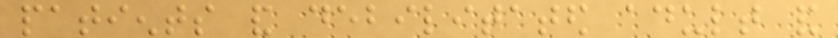patients and debilitated adult and
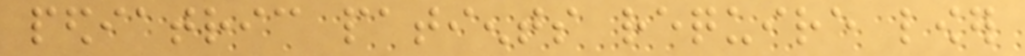pediatric patients require lower
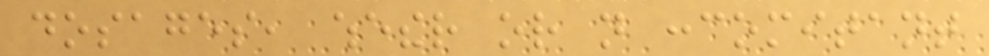dosages, whether or not concomitant
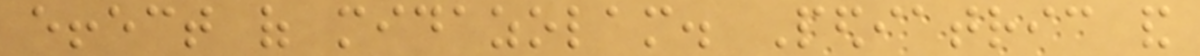effect of midazolam. Pediatric and
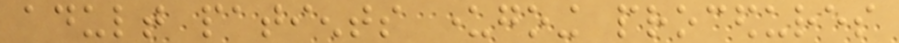adult patients undergoing procedures
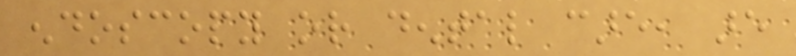endoscopy or dental care, are
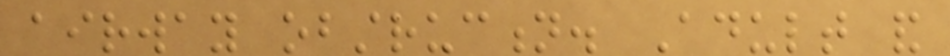airway obstruction. Adult and
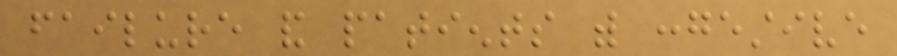failure and patients with congestive
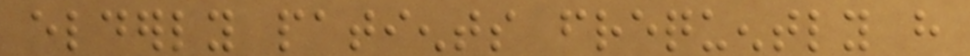elderly patients frequently have
